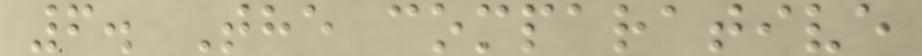6. The comparative
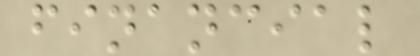financial
